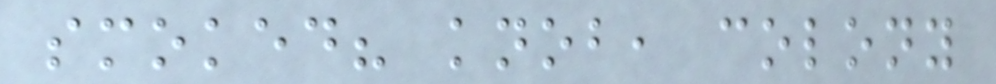smoked? knob, colony
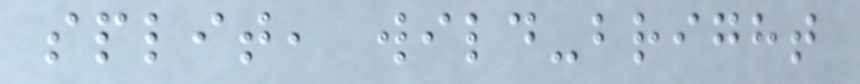split, wild-bright
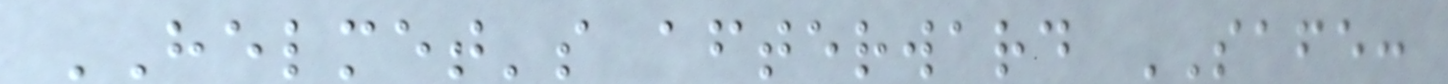HELMET's afterward SAFE:
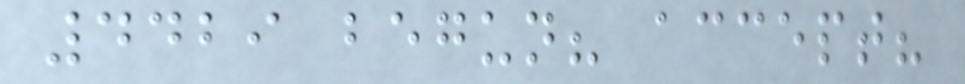4429 begun? accept?
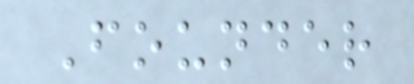Founder
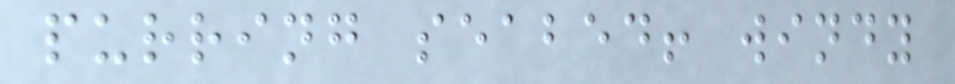purring seabed! windy
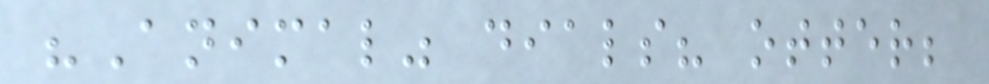"Animal" dials? otter;
